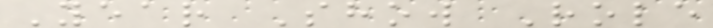Year Show Role
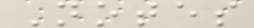Notes
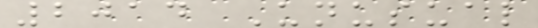2014 Unusual
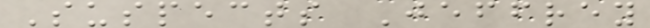Suspects Jeffrey
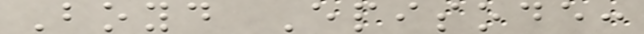Boyd Episode:
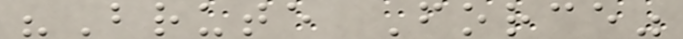"Brute Force"
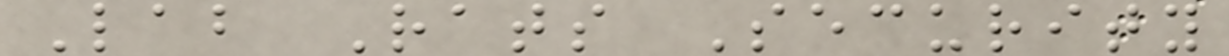Lab Rats Security
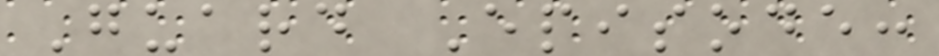Guard Episode:
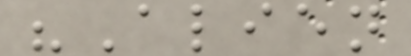"Alien
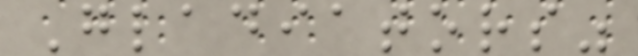Gladiators"
